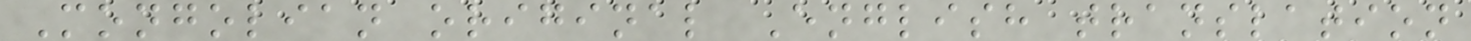Mongolian original English translation
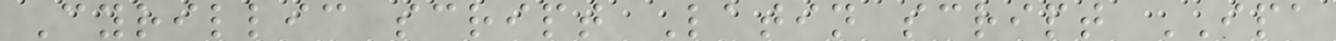Cyrillic script Latin script IPA
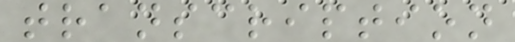transcription
